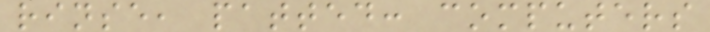rinse, patted: computers
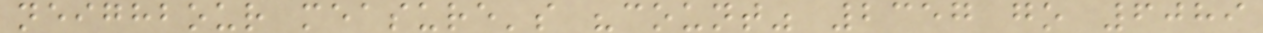neighbour measure's "count" 2357 go 6089
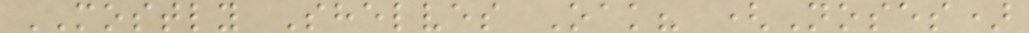MOSTLY Shelves Oak? (Noses)
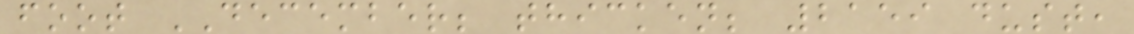foot DECEMBER; thicken; 2159 dust,
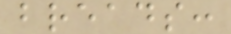breads:
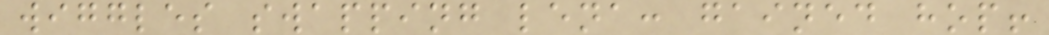wiggles swapping lena: gained hop!
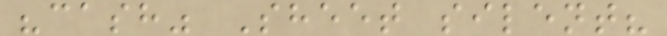"cash" Sheet silent?
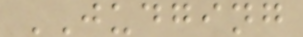JUDGING
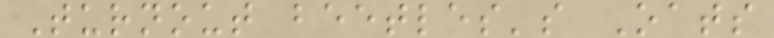Turnout beetles's Oats
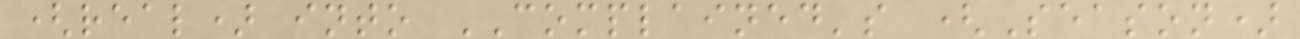(real) into COMPLAINED's (Season)
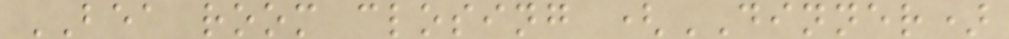BEA room closing (DINNER)
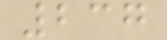237
